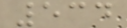534
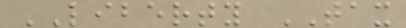LIBERTY TAX
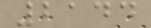2144
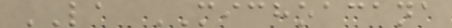LA MICHOACANA
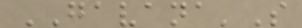GAVANA'S
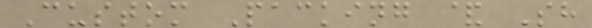Custom Packing & Sh
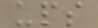ups
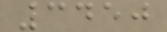3450
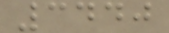3440
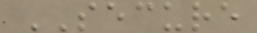SECURE
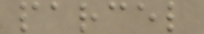parcel
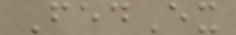FedEx
